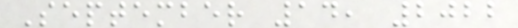September 14, 2022
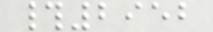#2952
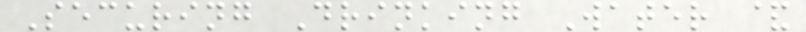Securing Drinking Water &
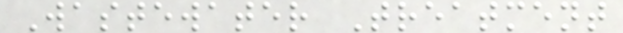Wastewater Treatment
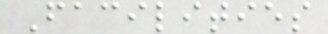Facilities
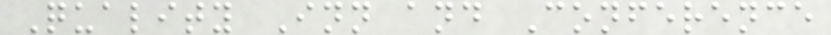Quality Inn and Conference
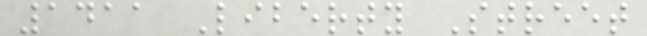1411 Liberty Street
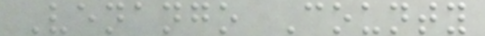Venango County
